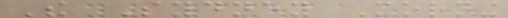The Sydney Morning
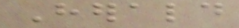Herald
